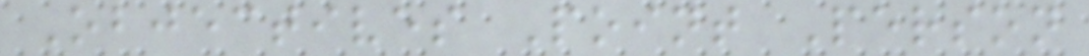Objectives Point Person
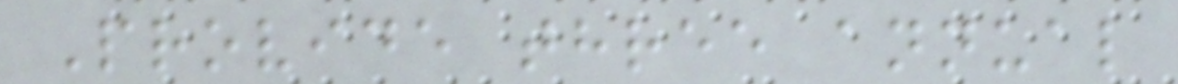Provide three annual
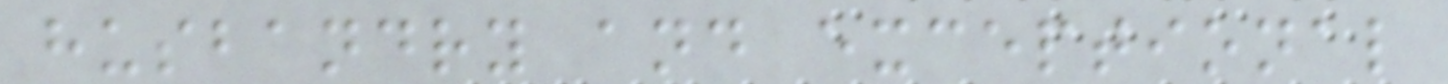husbandry and exceptional
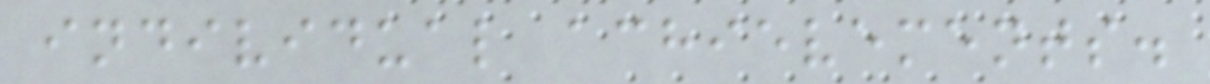individual achievements.
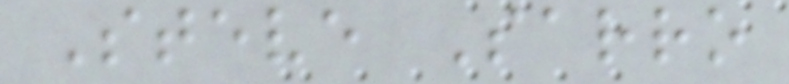Steve Sarro
